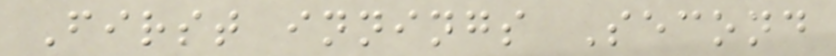First innings Second
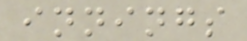innings
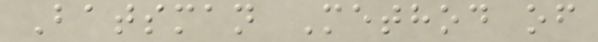Batsman Method of
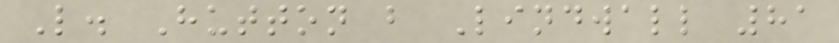L. Hutton b Lindwall 81
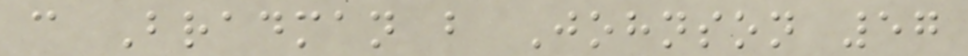c Bradman b Johnson 57
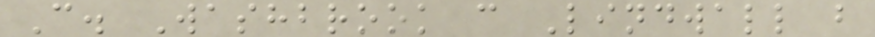C. Washbrook c Lindwall b
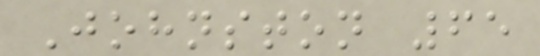Johnston 65
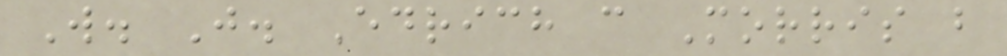W. J. Edrich c Morris b
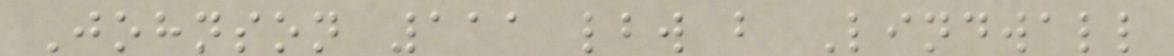Johnson 111 lbw b Lindwall
